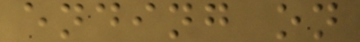ending on
